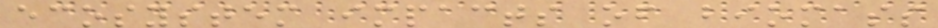ecosystem impacts of biomass
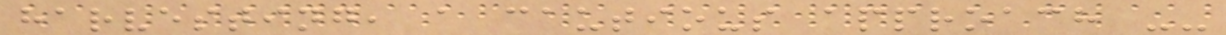harvesting, a cautious approach --
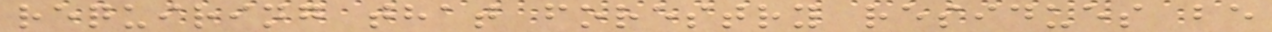requiring that forestry residues be
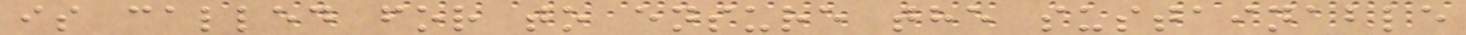is called for to ensure the sustainable
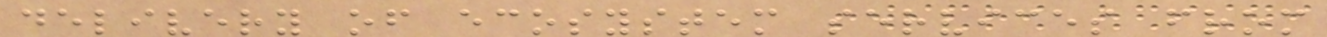delivery of ecosystem services from
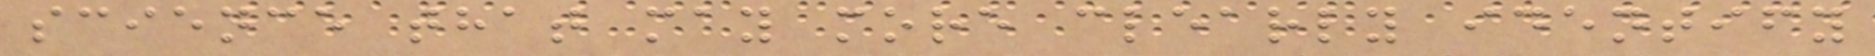science that may more clearly identify
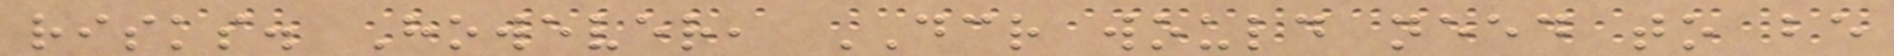risks. However, DCR would need to be
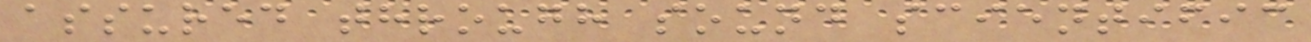assured through sound scientific
